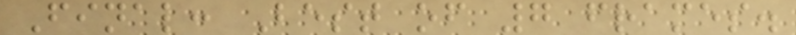Final: Best of 7 frames.
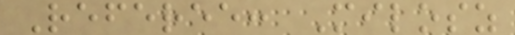Referee: Milosz
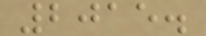2015.
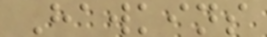Hawkins
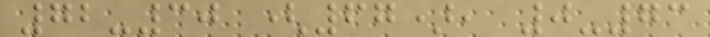72-30 (67), 0-73
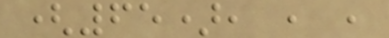(65), , ,
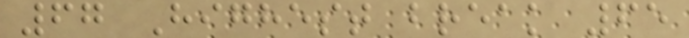67 Highest break 65
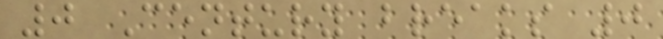0 Century breaks 0
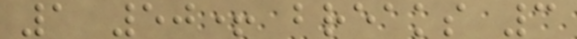1 50+ breaks 3
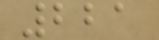221
